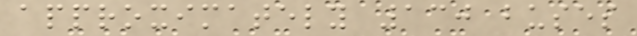approximately 130 buses
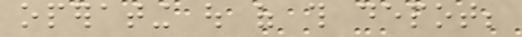operating out of this depot;
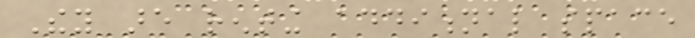They are renting additional space
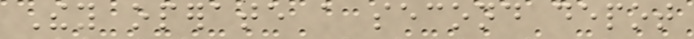They operate a second depot
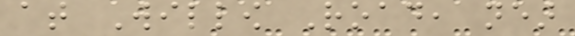at Willow Road, near
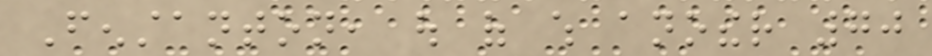Fenstanton, out of which another 70
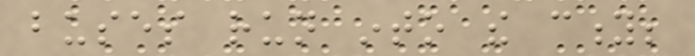buses run into the city;
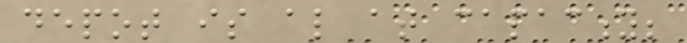depot is also at capacity;
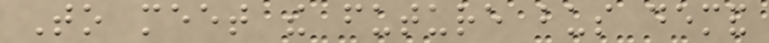To meet the future bus demand
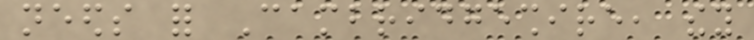needs for Cambridgeshire, they
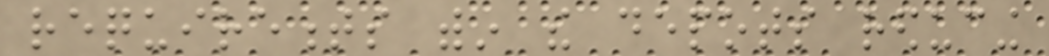requirements within the depots reducing
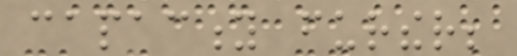capacity further;
